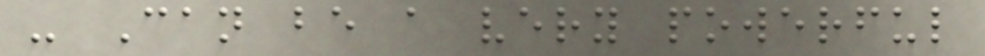- Can be a very powerful
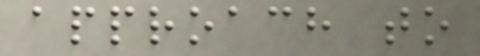approach to
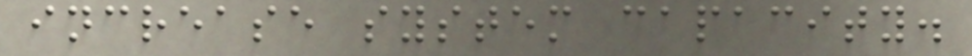increase system capacity.
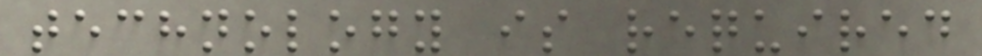technology is required
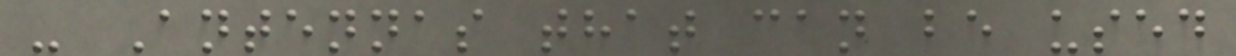- Antennas that can be used
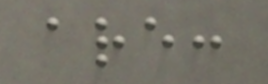are:
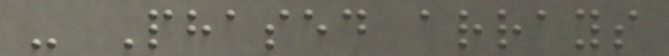- Phased arrays
